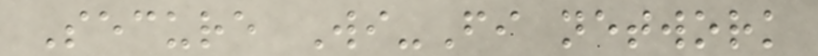Secure Wi-Fi network
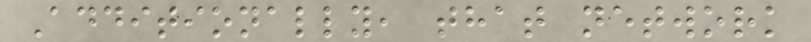Additionally, that network
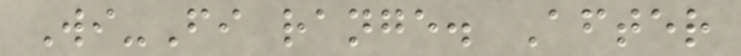Wi-Fi range. After
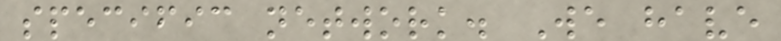specific network. We have
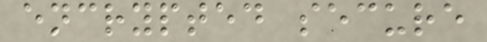encrypted secure
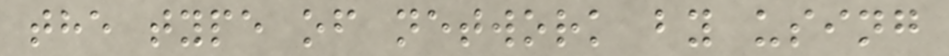the type of network by using
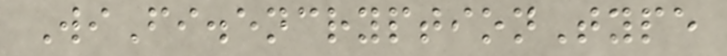WiFi.encryptionType
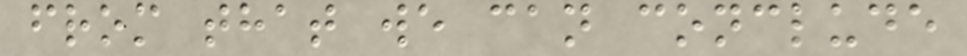from that we can conclude
